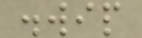.wip
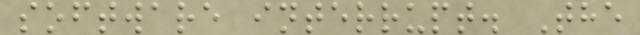software interrupt. The
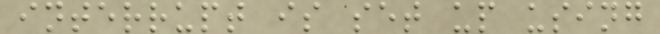interrupt is set up using
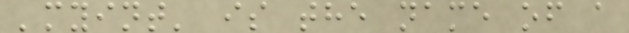'myint' is the name of a
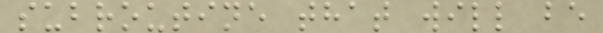subroutine that will be
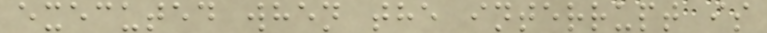executed when the interrupt is
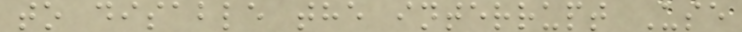to disable the interrupt Use
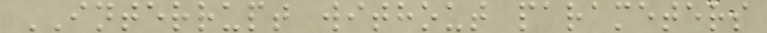INTERRUPT without parameters
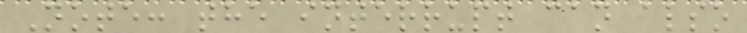Note: the interrupt can also
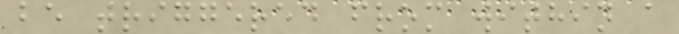be triggered from within a
